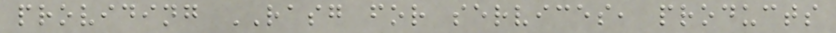providing RASG for services, products
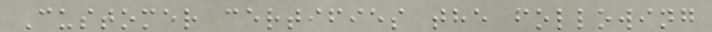Customer certifies the following
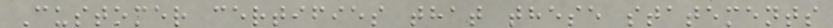Customer certifies that these statements
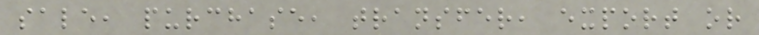sale, purchase, transfer, export or
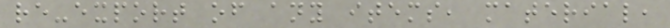re-export of any items, material,
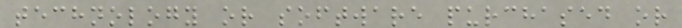technology or software purchased or
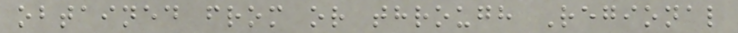obtained from or through Regional
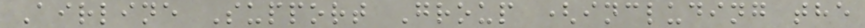Airline Support Group (including the
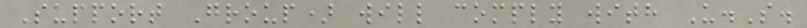Support Group) will comply with U.S.
